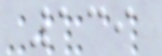139
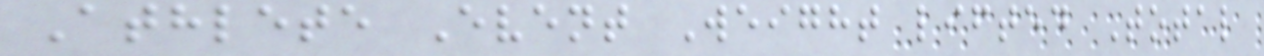Athlete Event Weight lifted Total
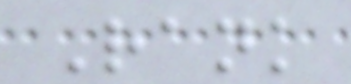Rank
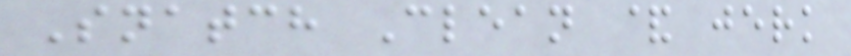Snatch Clean & jerk
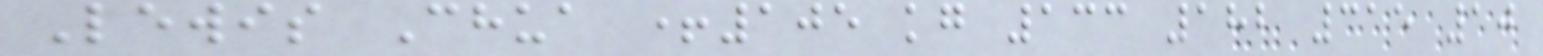Lewis Chua +105 kg 133 182 315 10
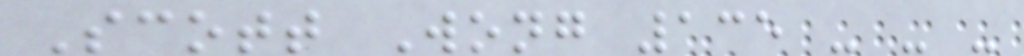Scott Wong 135 - - -
